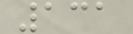131
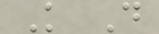K D
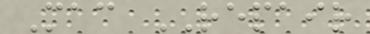Mac REPAIR
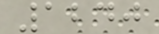1240
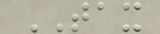TAX
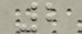2
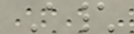A\
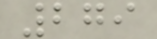279
